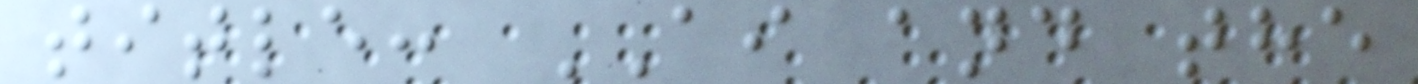title: AI and the
